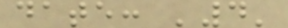date: '4'
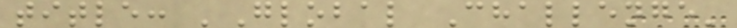title: 'Global Challenge'
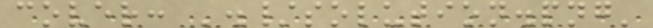cover: './solution.png'
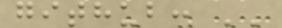github: ''
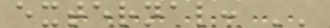external: ''
